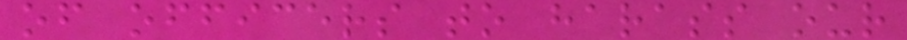of officers to harass our
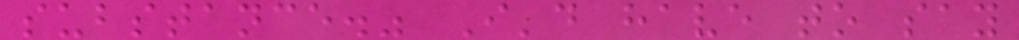substance." I'd have to say
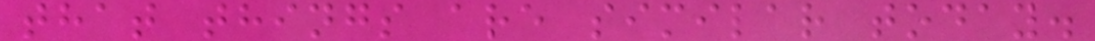that things are similar today.
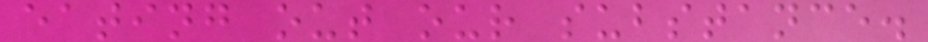eating out our substance.
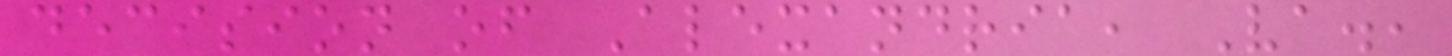decision of Alexandria, Va.,
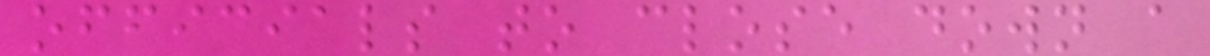officials to close down a
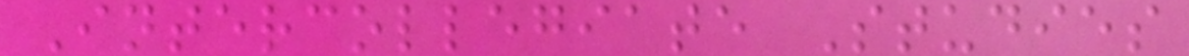Intercollegiate Studies
